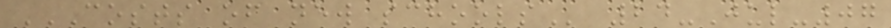COSTS OF NEW SCHOOLS 24-Jul-07
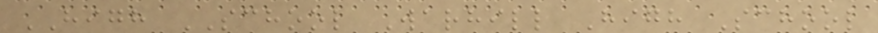HIGH SCHOOL Warhill High School
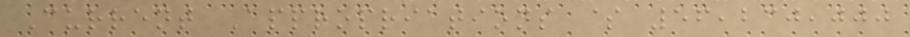Current Appropriations $ 56,230,000
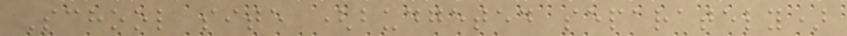School site (budgeted separately)
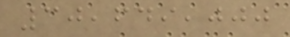30,649,000
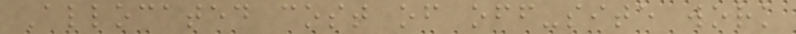Allocated cost of off-site work
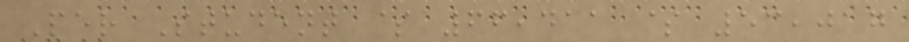Per Student $ 66,411 $ 53,017
